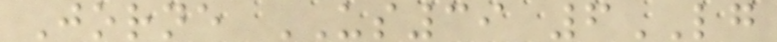Jorne US39 6LG
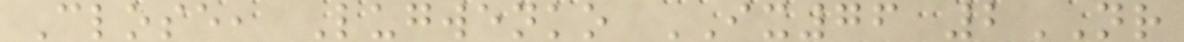Close, Lugwenko IX76 2NR
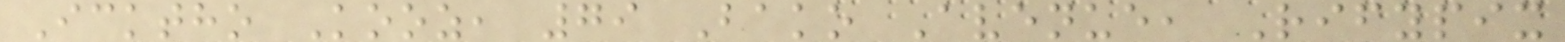Icktho Kooz, 79 Bako Avenue, Rifypix
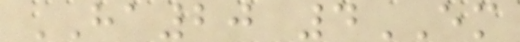HA20 4EM
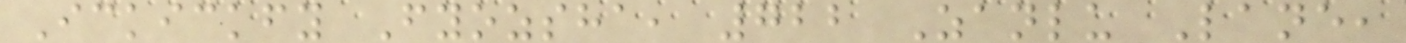Ickickfy Fyozsha, 722 Zanlu Lane,
